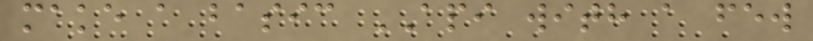make a basic API with a few
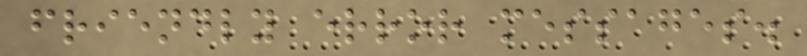friendly error messages.
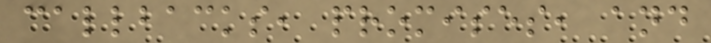callbacks, promises, and
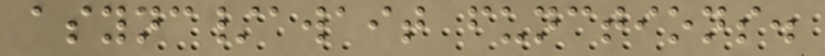async/await functions.
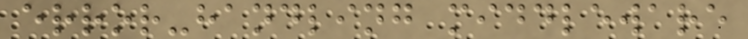error-handling middleware
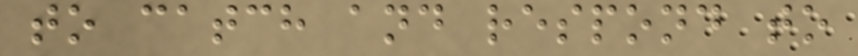to catch and respond to
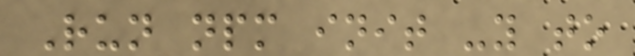Run npm init -y to
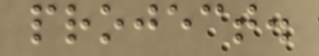project.
